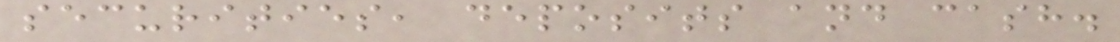securities, deposits and cash.
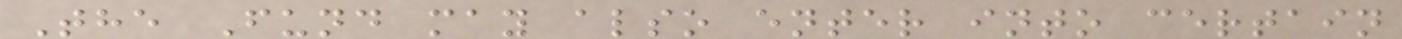The Fund may also enter into certain
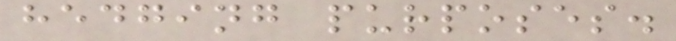hedging purposes.
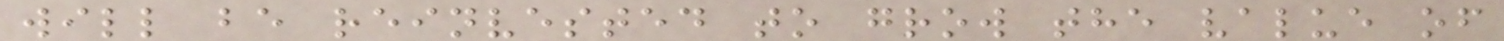will be reinvested to grow the value of
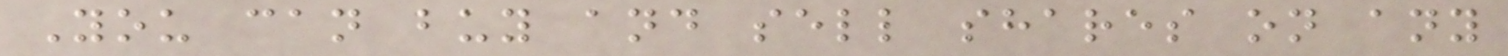You can buy and sell shares on any
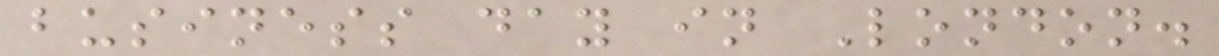business day in London.
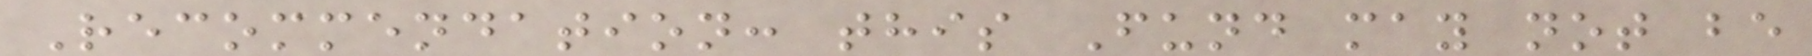Recommendation: this Fund may not be
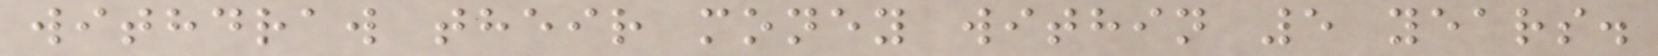withdraw their money within 5 years.
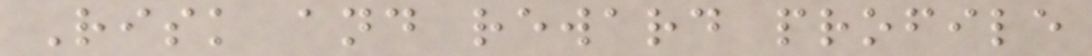Risk and reward profile
